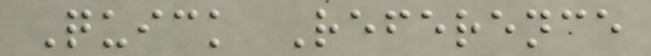Quick Reference
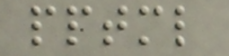pptml
